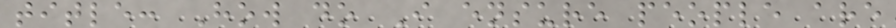title: How do I ensure people are
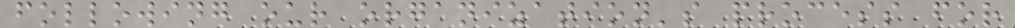following our organization's process for
